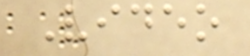Video
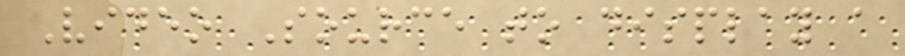Video Source to display a
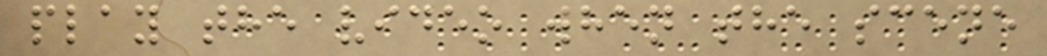play the video when the scene
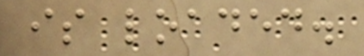is loaded.
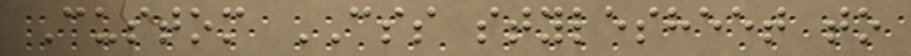Custom CSS stylesheet to
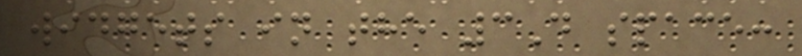widgets in the 3D space:
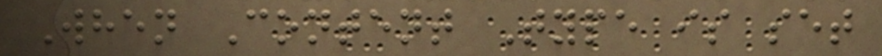When Content Type is set
